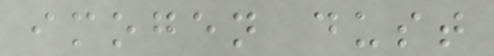imogen dust
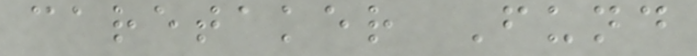caretaker Fund
